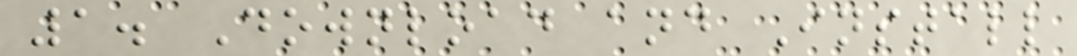1. Download and Install
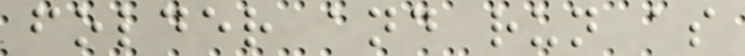folder and run as
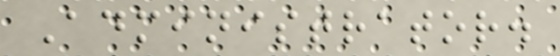Administrator.
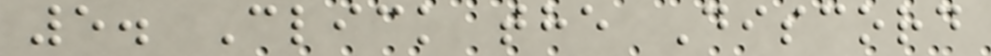5. Click the Discord
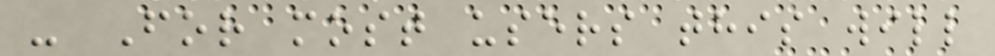- For most users this will
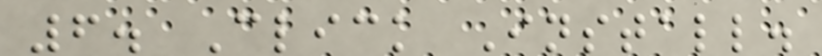6. Click Install.
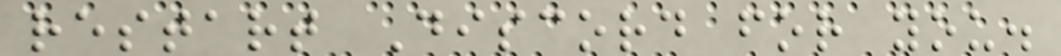restart Discord for you.
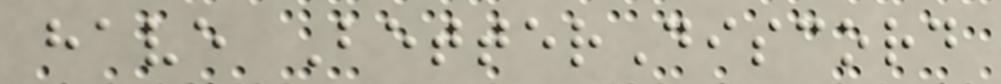have BetterDiscord
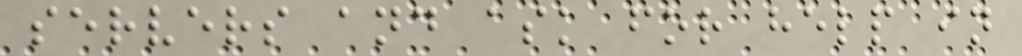servers and ask for help in
